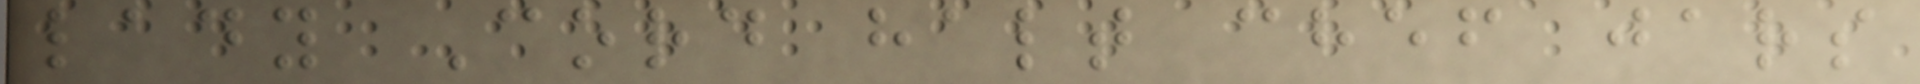lady Cord halt chef jars
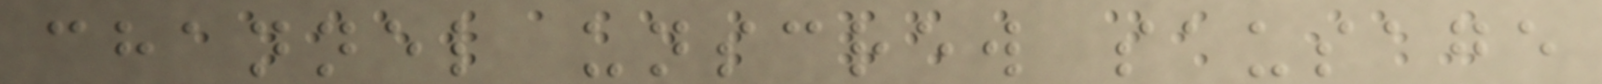channel unscrew sausage
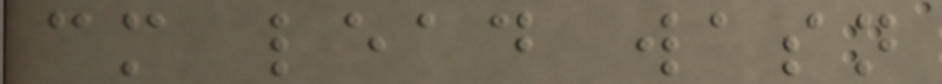cm lead wasn
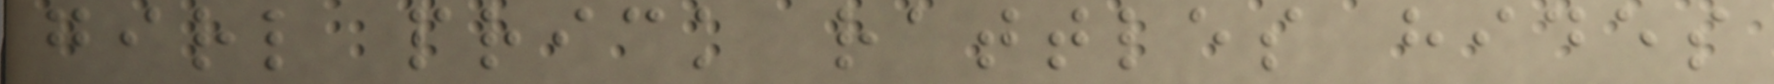girl prick rattles hides
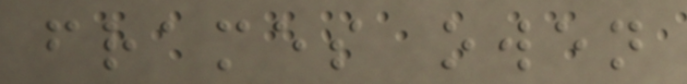frames owen
